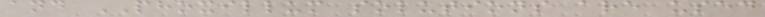and PHOXILLUM solutions are used
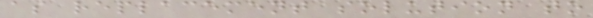as replacement solution to
